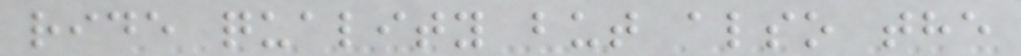ride quality but also the
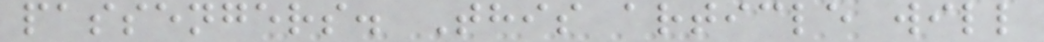passengers. This article will
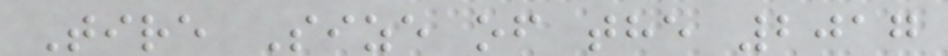Tire Size of the 2017
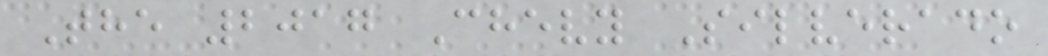The 2017 Chevy Silverado
